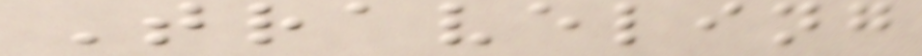Traveling
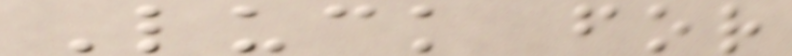Luck for
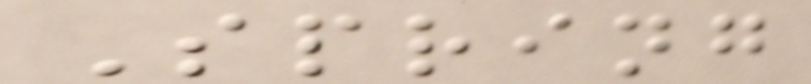Spring
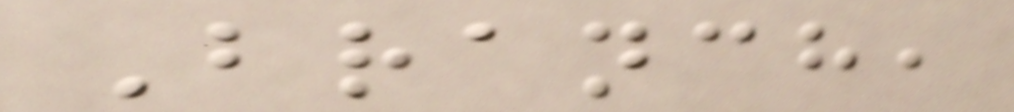Branch,
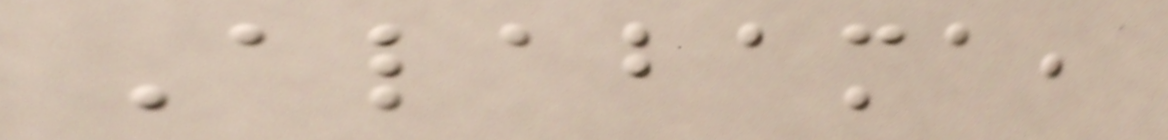Alabama,
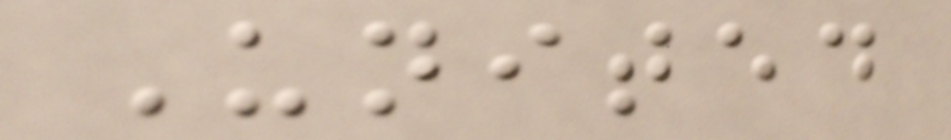United
